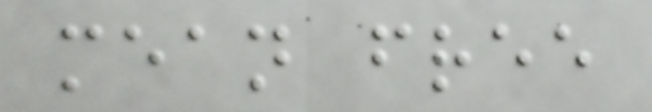mean free
